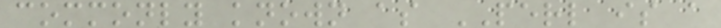commonly known as PERL is a
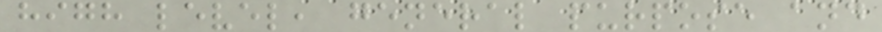high level, general purpose and
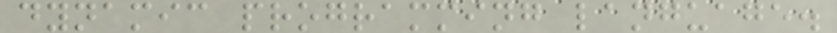dynamic programming language.
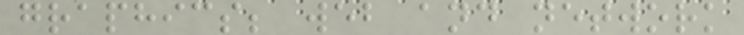graphics; web and network
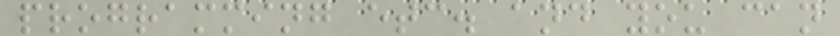programming etc. and you can
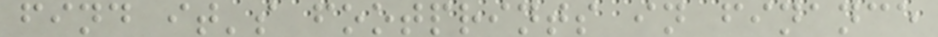find it's footprints in finance
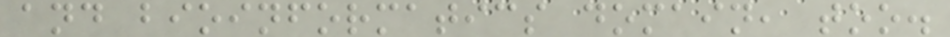and bioinformatics domain, too.
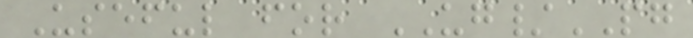Useful for UG/PG
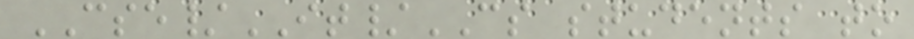CSE/IT/CS students to
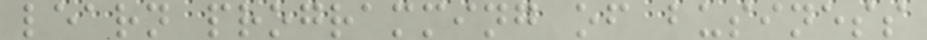learn programming of business
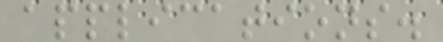applications.
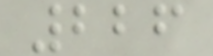226
